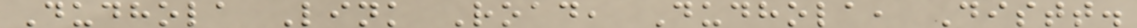Dudhola Link Road, Dudhola, Distt.
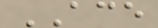ACE
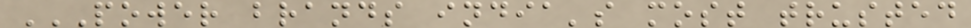POWER BRANDS INDIA'S MOST TRUSTED
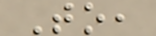To,
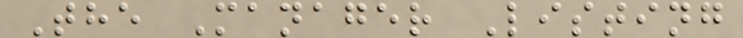The Manager Listing
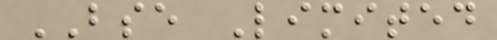BSE Limited
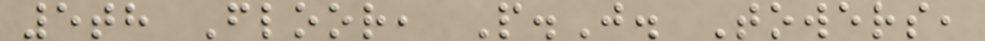5th Floor, P.J. Towers,
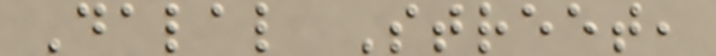Dalal Street,
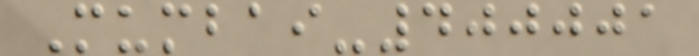Mumbai-400001
